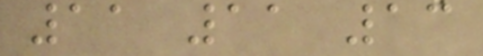11 11 13
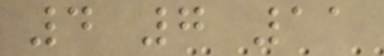4 7 11
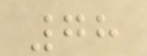78
